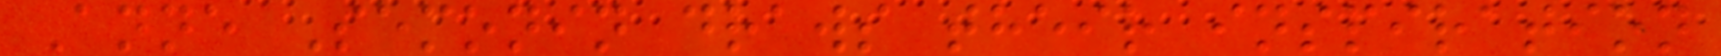Anne Semonin draws their inspiration
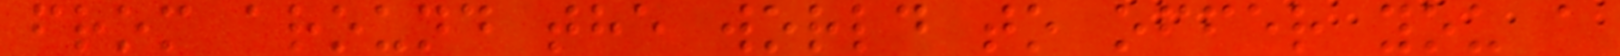from around the world to offer you a
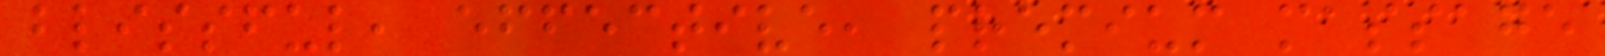blissful, effective, premium massage
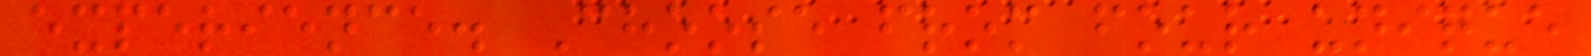experience. Choose from four unique
